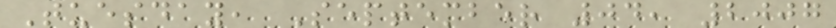Tuesday, September 04, 2007
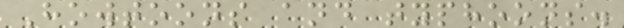Howtoons and typhoons.
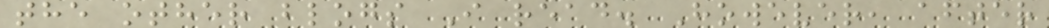the other blogs I read. However, after
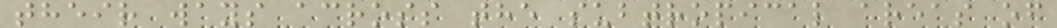their ways across the subtropical areas of
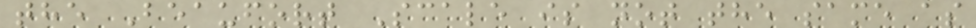the Beaufort Scale is not the same as
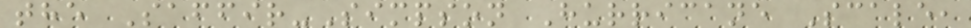the Saffir-Simpson Hurricane Scale,
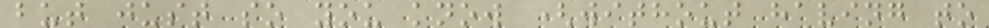but just so you know (without having to
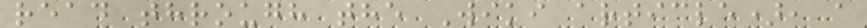read through the Wiki article), a
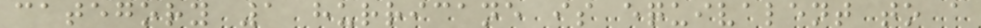category 1 hurricane is equivalent to a
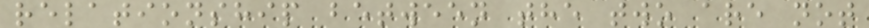relationship between the two are not
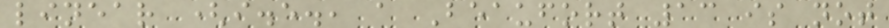linear (i.e., a Beaufort 13 is not
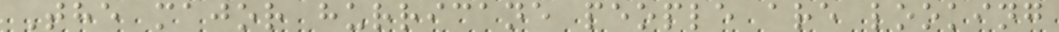The major hurricane people are looking
